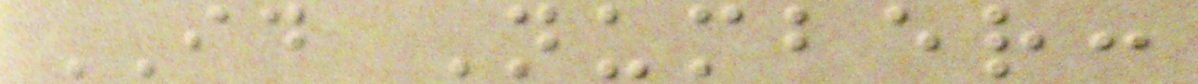ID Number:
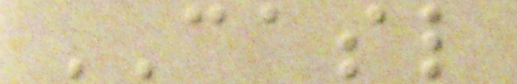CASL
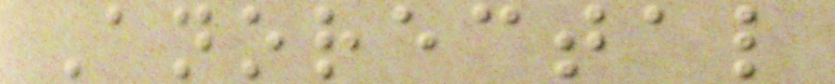Anorectal
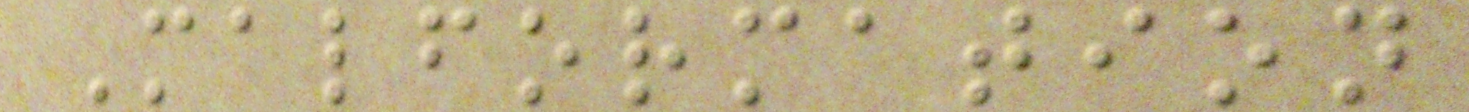Malformation
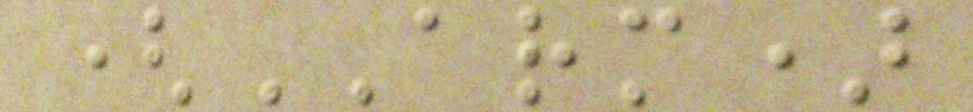(ARM)
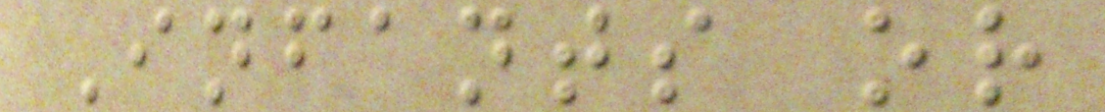Infants or
